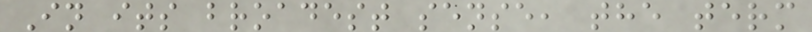In its broadest sense, the term
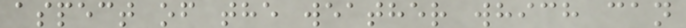aspect of the weather which can
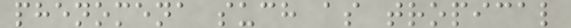phenomena such as tropical
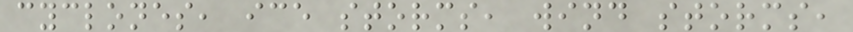cyclones, ice storms, wind storms,
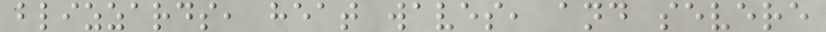blizzards, heat waves, and severe
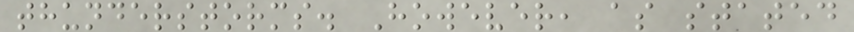thunderstorms. However, as stated
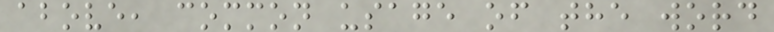above, common usage of the word
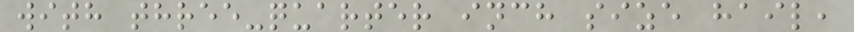with three-quarter inch size hail,
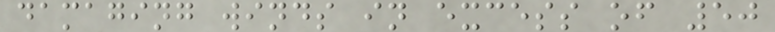damaging winds in excess of 50
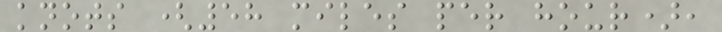knots (58 miles per hour),
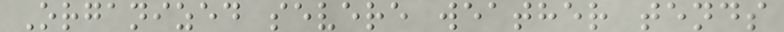Organized severe weather tends
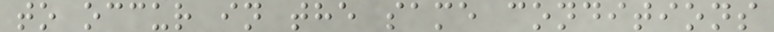to occur in the same conditions
